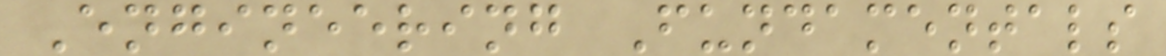Engineering Fundamentals
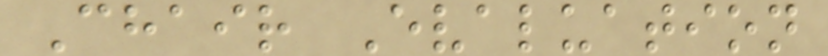Chair Evaluation
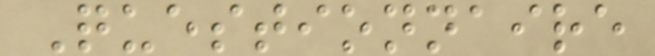Questionnaire
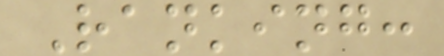Ranking:
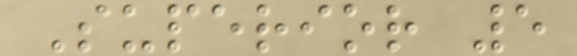Superior 5
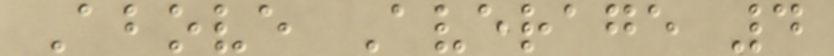Above Average 4
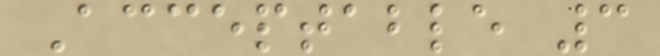Acceptable 3
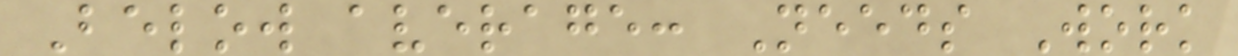Below average: Needs Work
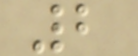2
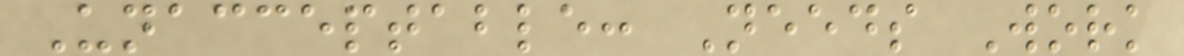Unacceptable: Needs Work
